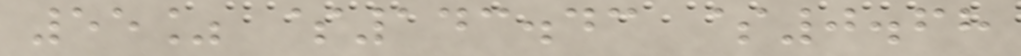55% $143.43 $0.68
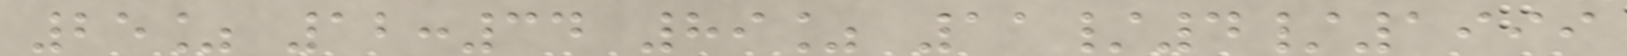25% 12:34 89% 11/4/1999
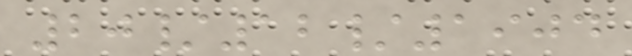20/12/1904
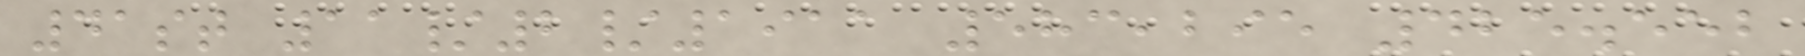41st 11/2/1911 583,295 425.552
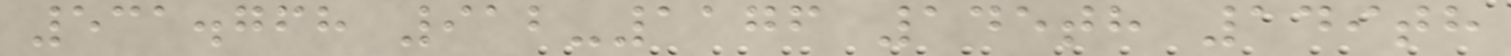531.768 912-1176 145th 149th
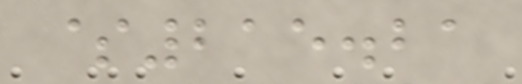$215.21
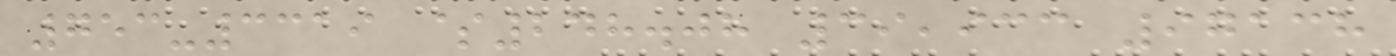753-3319 $248.08 39,933 97138
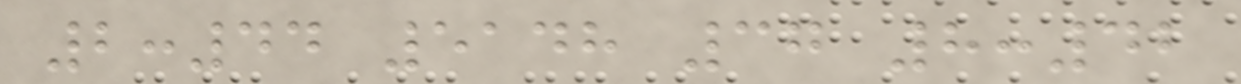2:44 5148 37 8:42
